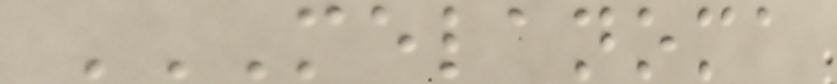MELANOMA
